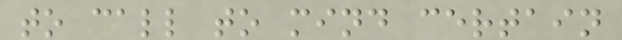to call to mind certain
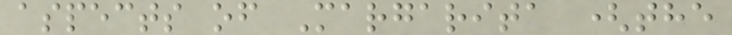aspects of Margarita (the
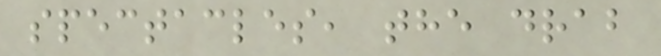spectacles, the drab
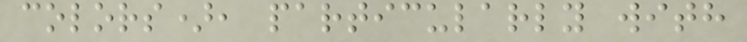colors), particularly with
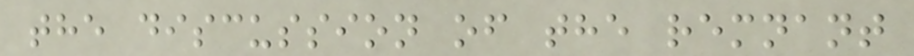the discussion of the remnant
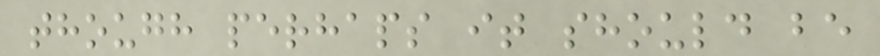though perhaps it should be
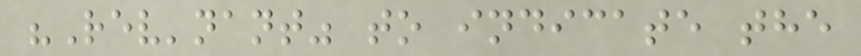"Rev'nant" to indicate the
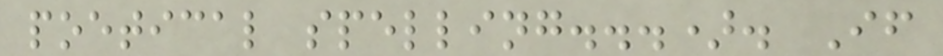poetical spelling...). If
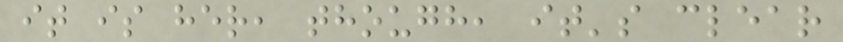it is her, though, it's clear
